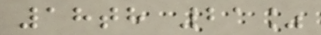18th 21%
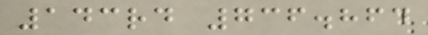143rd 736.864
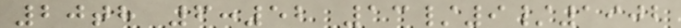20th 6:52 13/9/1902
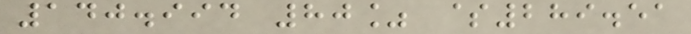140.994 80% $289.51
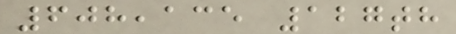608,135 127th
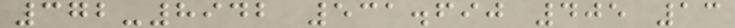372-8942 531.690 405 13
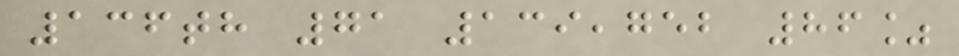136th 71 139,752 86%
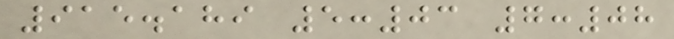915.189 5:03 7:08
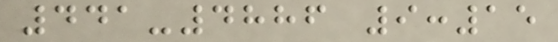441-4886 9:15
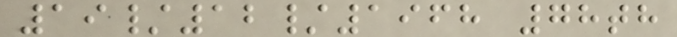19/12/1968 78th
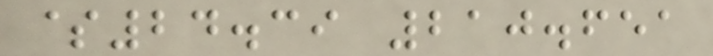$24.39 210.651
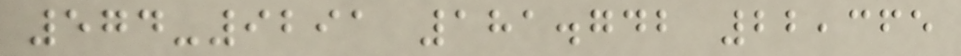574-9291 181.742 22,365
